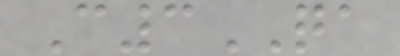C3QA
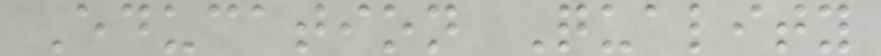Education Quality
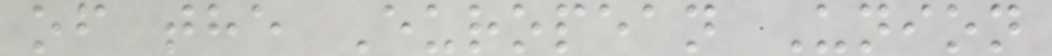of the European Union
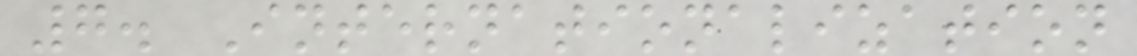7. Internationalization
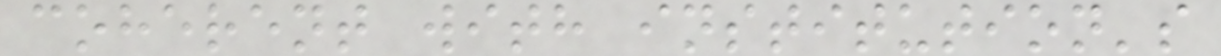coherent with institution's
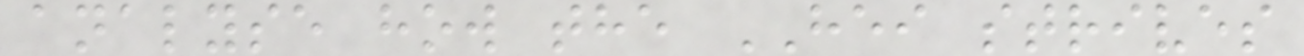analyse how the HEI strives
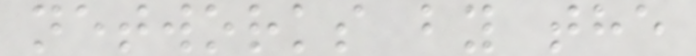networks by the
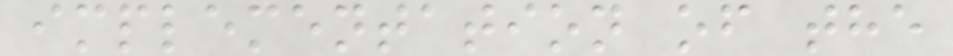implementation of the
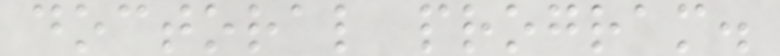doctoral program.
